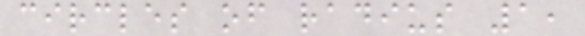circles of radius 1,
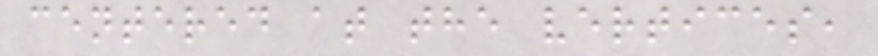centered at the vertices,
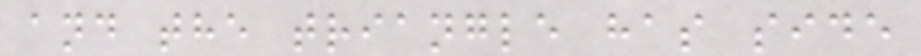and the triangle has side
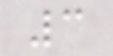3
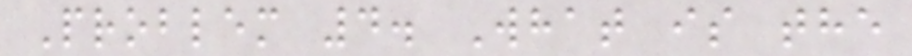Problem 4. What is the
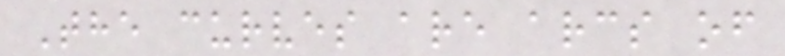The curves are arcs of
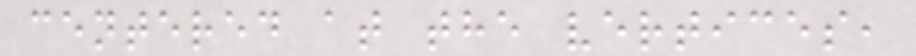centered at the vertices,
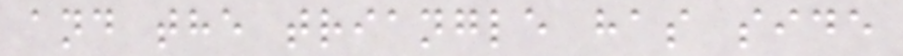and the triangle has side
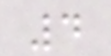4
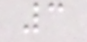3
